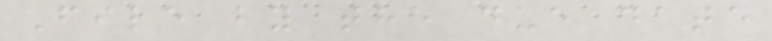File by the due date
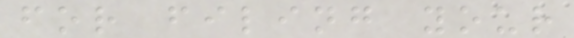for filing your
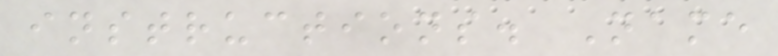instructions. Name
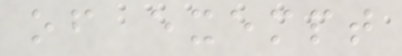of exempt
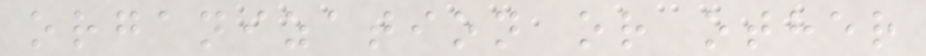organization or other
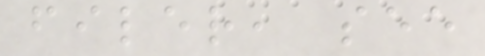filer, see
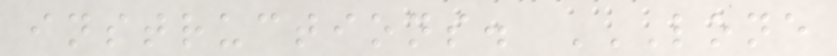instructions. LONE
